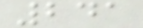241
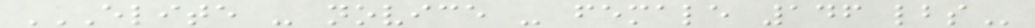ELITE - NOVICE - FEMALE 146 LBS
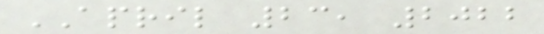APRIL 23, 2022
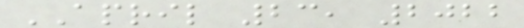APRIL 23, 2022
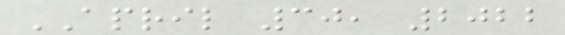APRIL 30, 2022
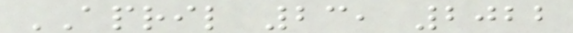APRIL 23, 2022
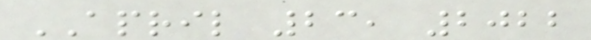APRIL 23, 2022
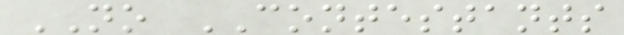NO CONTESTANTS
